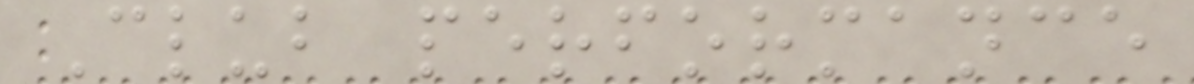Club performance
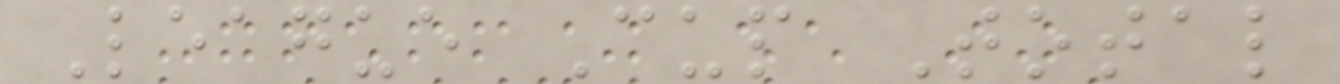League Cup Total
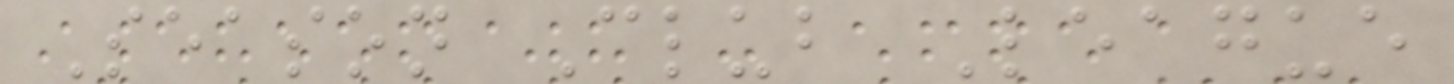Season Club League
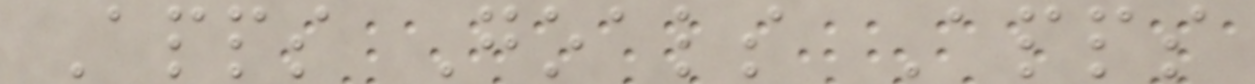Apps Goals Apps
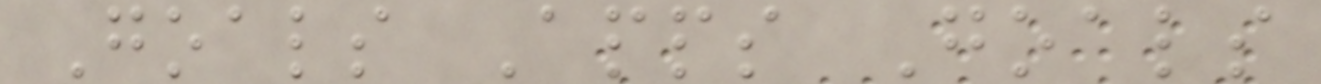Goals Apps Goals
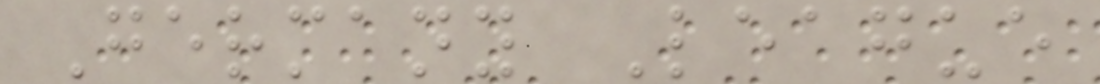Germany League
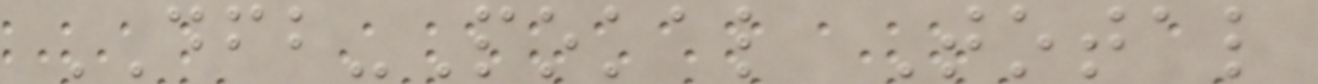DFB-Pokal Total
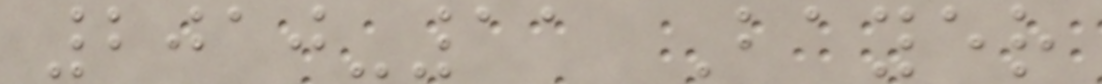2010-11 Bayer
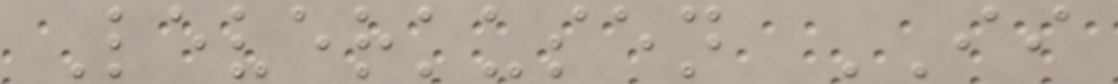Leverkusen II
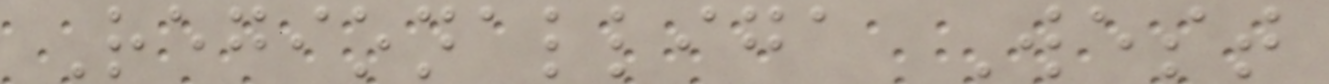Regionalliga West
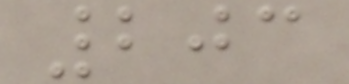203
